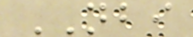NBI
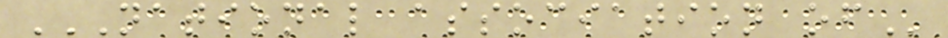NATIONAL ASSOCIATION OF
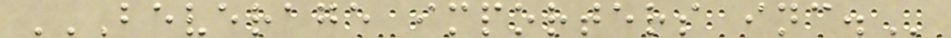BEVERAGE IMPORTERS INC.
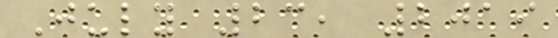July 23, 2019
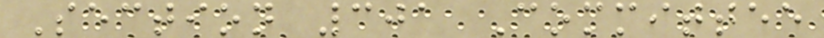Section 301 Committee
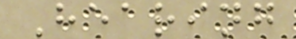Hearing
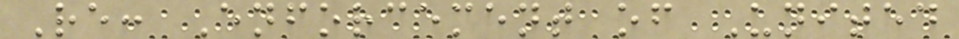Re: Enforcement of United
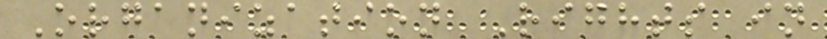Organization Rights in
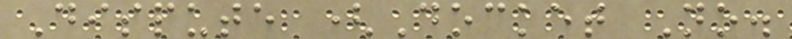Dispute (Docket No.
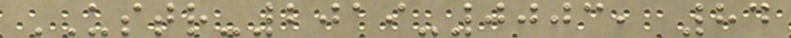USTR-2019-0003, 84
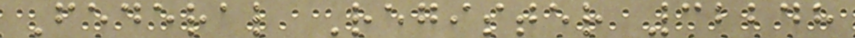Federal Register 32248
